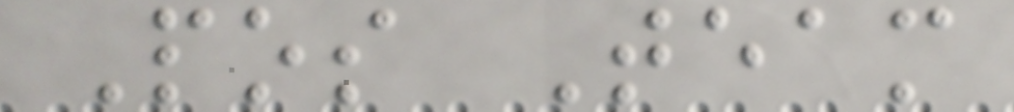Pos Team
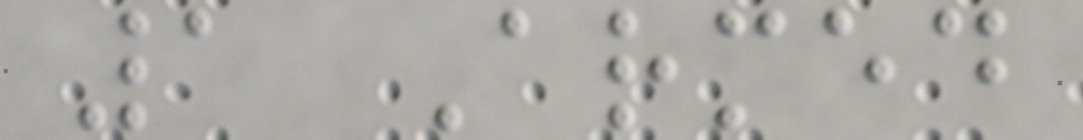1 Armed
